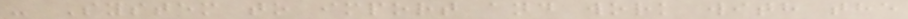- System to import and work with the
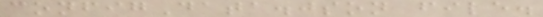configData.json file.
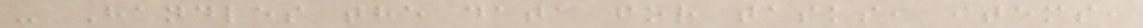- Handles the data for tasks, items,
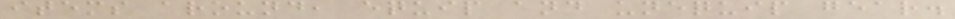items around, equip and unequip gear.
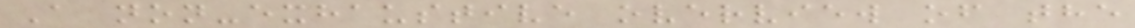A non-exhaustive overview of the
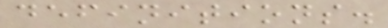definitions.
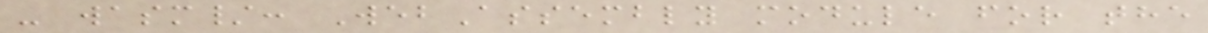- wasm/: WebAssembly module for the
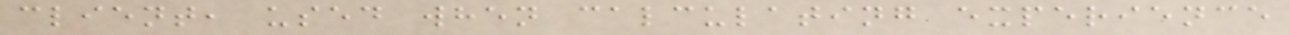client, used when calculating experience
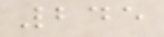245
